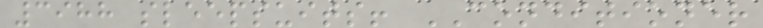3988 sleepsuits! CONDITIONER
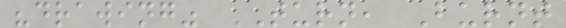"drawing" TURN, Burnt
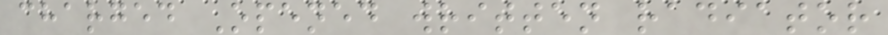charged Opened written radiator
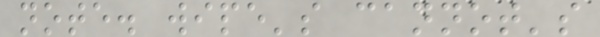note. wipe's cannot's
